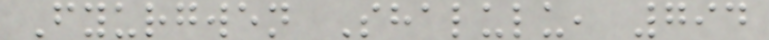Fyurgwen Shalulu, 794
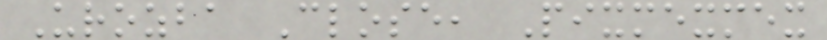Urozba Close, Pixmexmex
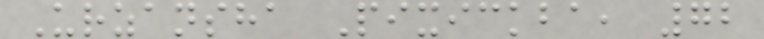Urzansha Pixickba, 72
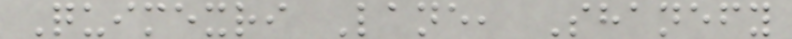Quimexri Lane, Shanefy
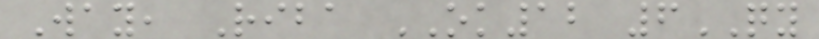Way, Riba OK12 6QY
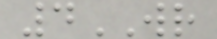4WR
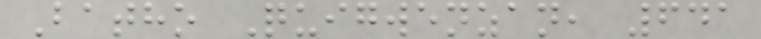Batho Quigwenzan, 641
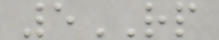5RP
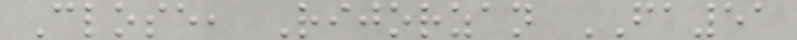Close, Rijorzan FA51
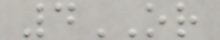4OR
